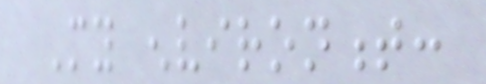My environment:
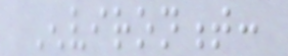Environment:
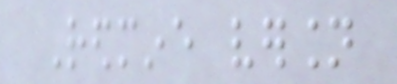Redmine version
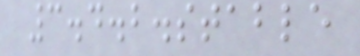3.4.2.stable
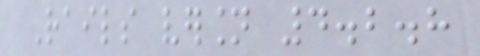Rails version 4.2.8
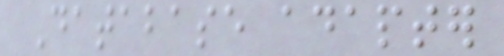Database adapter
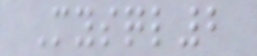Mysql2
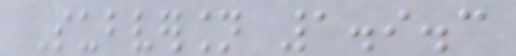Subversion 1.9.3
